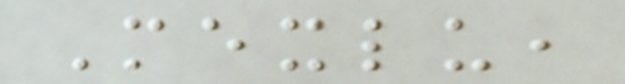Mexlu,
